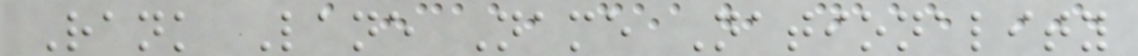Rank Lane Name Nationality
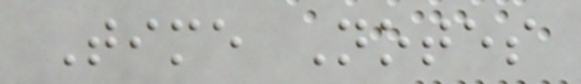Time Notes
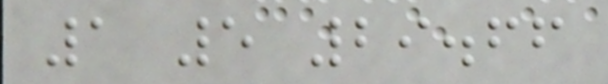1 5 29.66
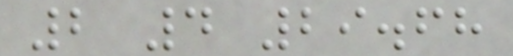2 4 29.68
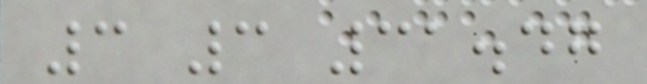3 3 31.47
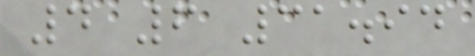4 6 31.94
